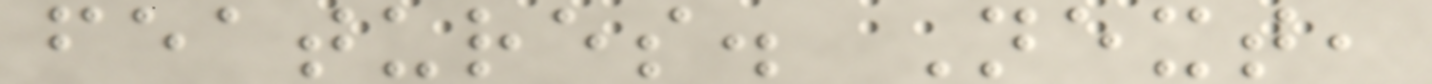features. Next,
